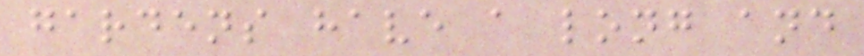gardens have a long and
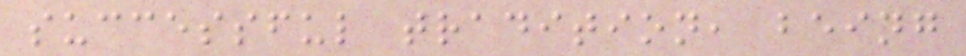successful tradition, being
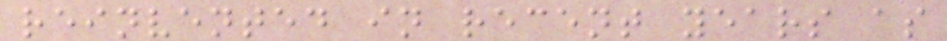reinvented in recent years as
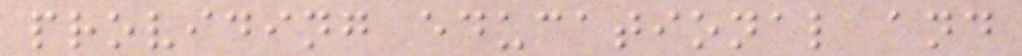providing educational and
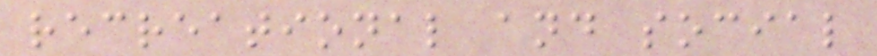recreational and social
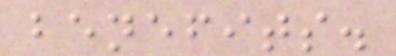benefits.
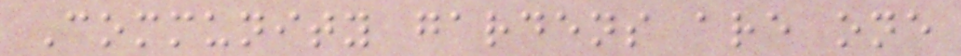Community gardens are one
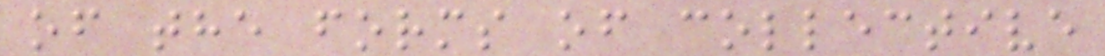of the forms of collective
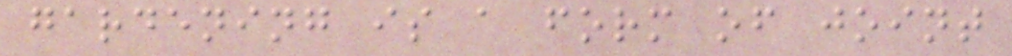gardening is a form of joint
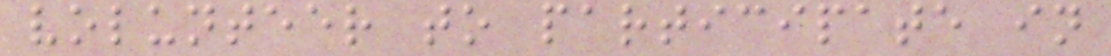volunteer to participate in
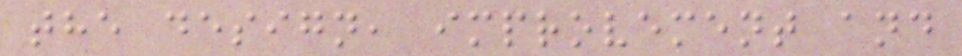the design, improvement and
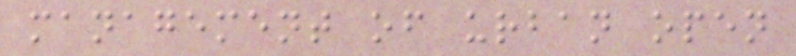management of urban open
